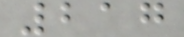217
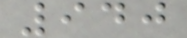940
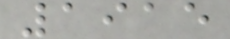1915
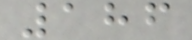186
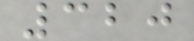320
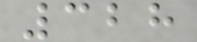328
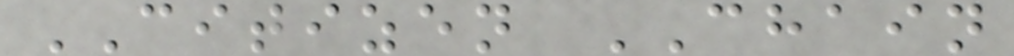CITIZEN CHAIN
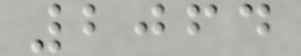2064
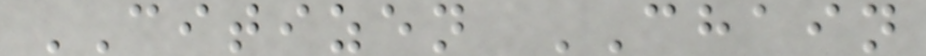CITIZEN CHAIN
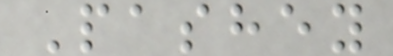Pashey
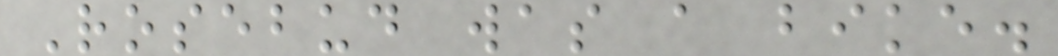Rosebud was a bike.
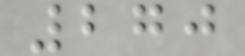270
